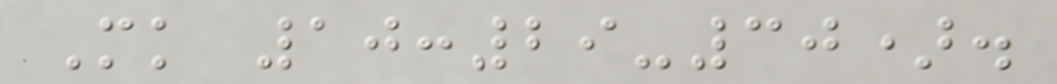Mk 10:29-30).
